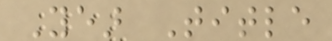Year Title
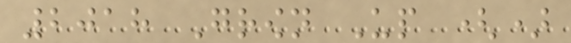2018 Grown Up ()
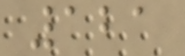121
